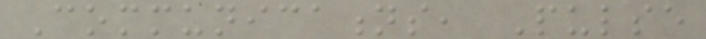Communications, Pulse
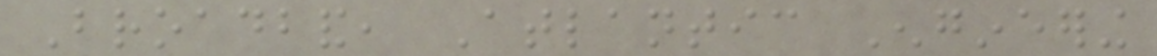Broadband, Atlantic Engineering
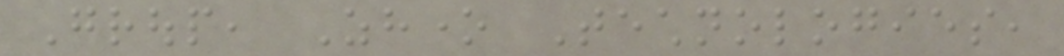Group, Zhone Technologies,
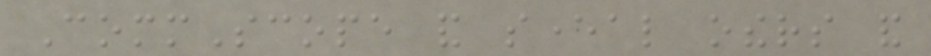CommScope and several others and
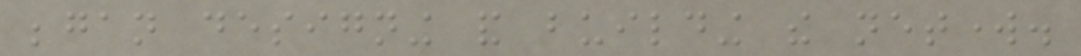began designing and building the network.
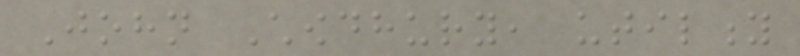John Chowdhury, utility
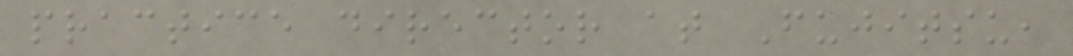practice director at Fujitsu,
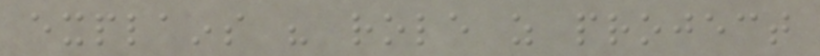explains his role as project
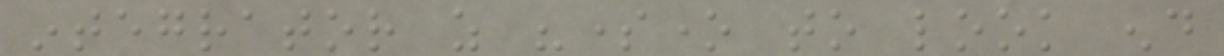integrator as "someone to look end
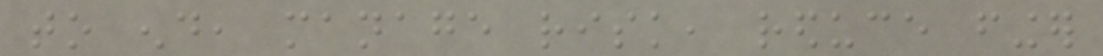to end, manage risk, reduce finger
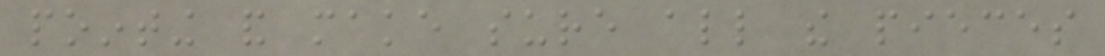pointing and make sure all the pieces
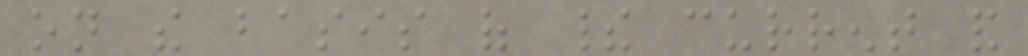on the basis of their current and
